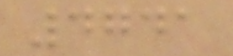4741
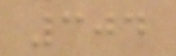304
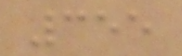355
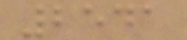2541
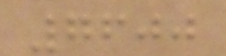7600
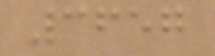3657
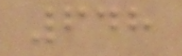648
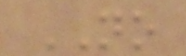NO
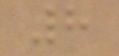8
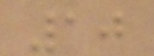10
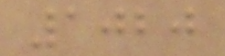1020
